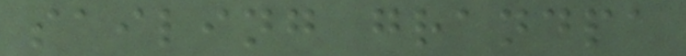sailing grandpa
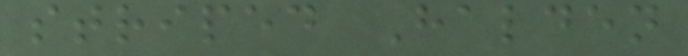striped Halden
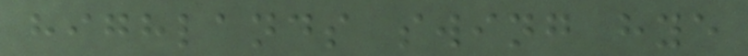highlands swing hye
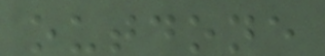outdone
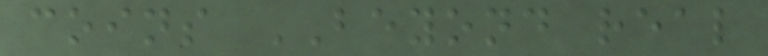coins BEYOND real
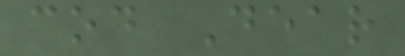cod Dear
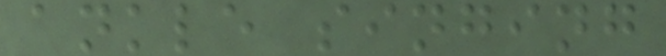ankle singing
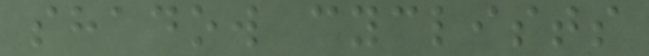shadow cyclists
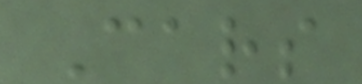Cars
